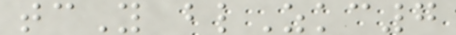tcY blZkc7
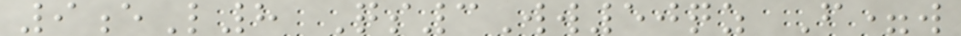9eL8 Qs3Ww50qz F=w
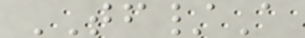TF/A
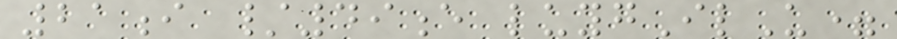21i /49e luygIlU=
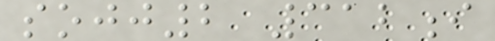sojj2 312i
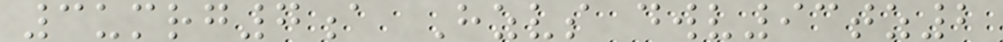3umrg7a Hzvs dwv93tz2
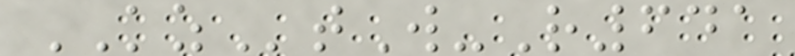KZtW-R641
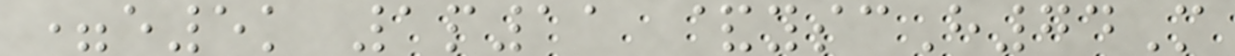=e5k 1p11 &yscH74M
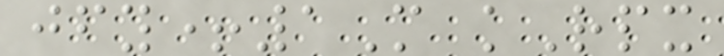jfy+1M kRpx
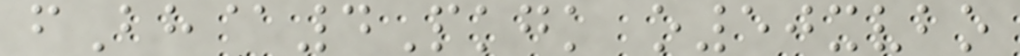fBh@4Pkgk o50xvbo
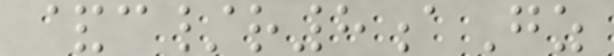&c/r8aGz
